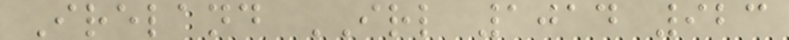Ireland IRL 1014 923
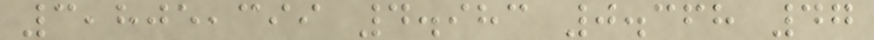3,805,399 4.983 0.368 47
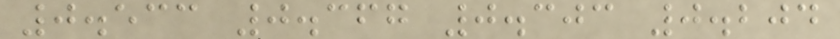0.533 0.367 0.303 0.204
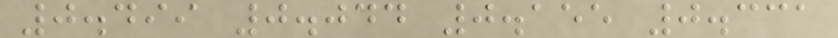0.499 0.044 0.155 0.331
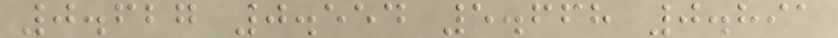0.627 0.554 5.668 0.891
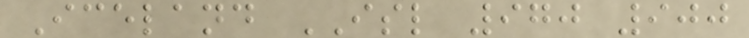Iceland ISL 970 900
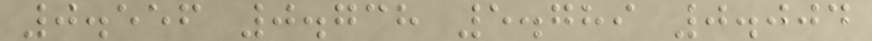0.556 0.738 5.789 0.004
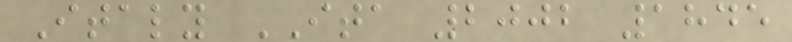Italy ITA 2002 1845
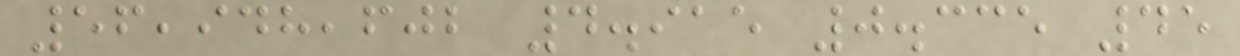56,948,602 4.915 0.335 45
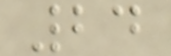24
